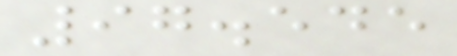97.545
